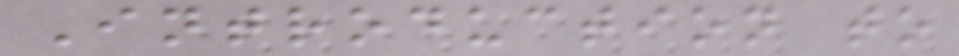Introduction to
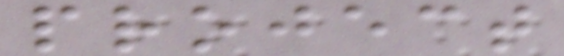project
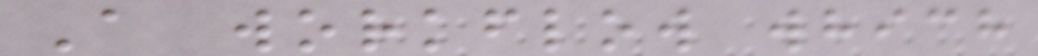A workflow which
